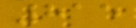815
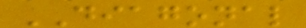DIAGONAL
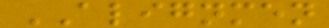ALIGNMEN
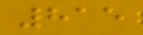815
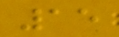15
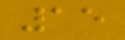15
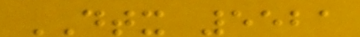DTX 5521
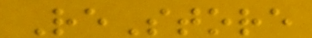ReStore
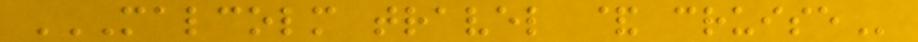MALCOLM TRAVEL & CRUISE
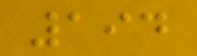194
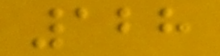128
